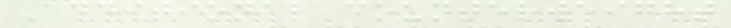Additional counterweight
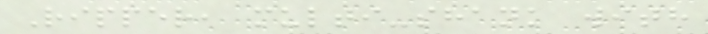Ripper, multi-shank with
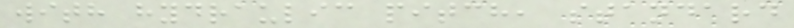with hydraulic pitch, standard
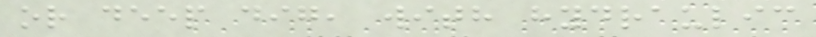or deep dig, with hydraulic
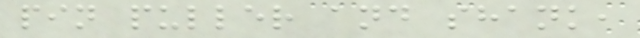pin puller and shank,
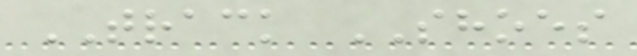TRACK SHOES
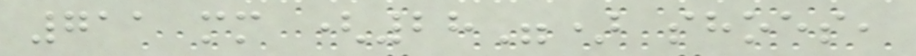711 mm (28") shoes,
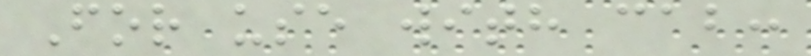For use with cab:
